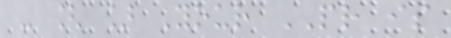- [ ] Your PR is
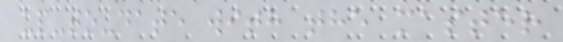up-to-date with the master
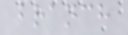branch
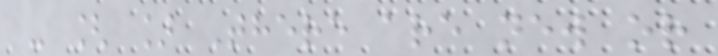- [ ] There are new or
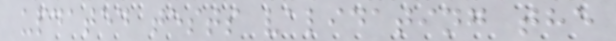updated tests validating the
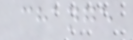change
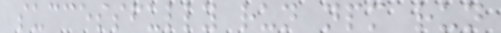successfully run npm run
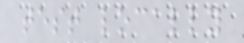test locally
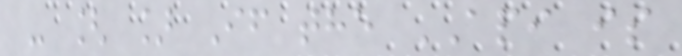- [ ] If the API is
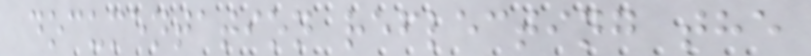documentation reflecting the
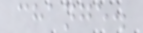change.
